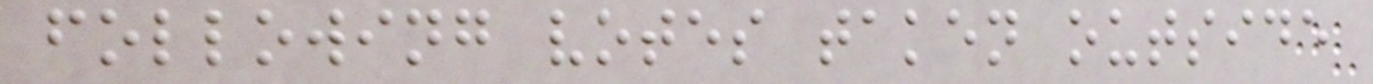following votes taken outside
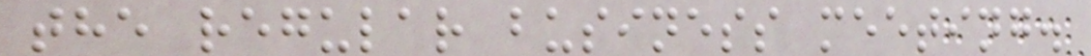the regular business meeting.
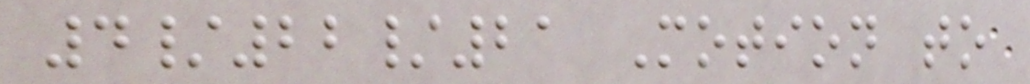4/22/21 Motion to
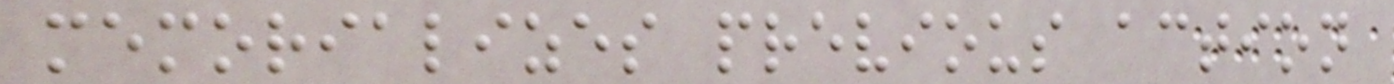memorializes previous action
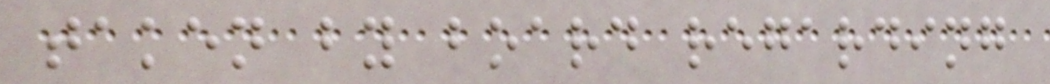taken by board regarding
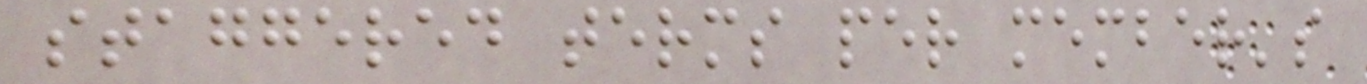staggered terms per member's
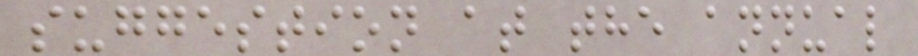suggestion at the annual
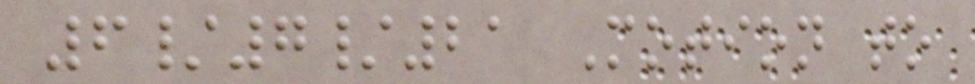6/7/21 Motion to
